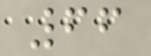66
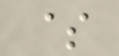$
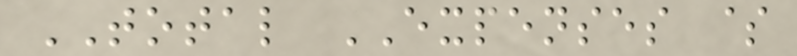TOTAL EXPENSES $
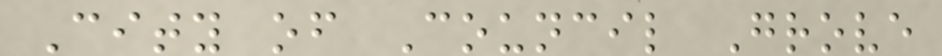City of Council Grove
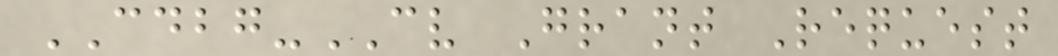CDBG-CV Grant Request
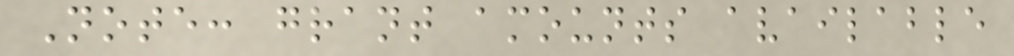Note: grant amounts available
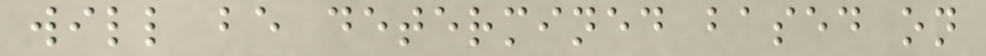will be determined based on
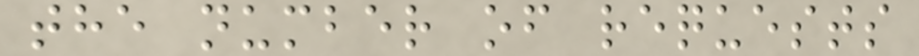the number of requests
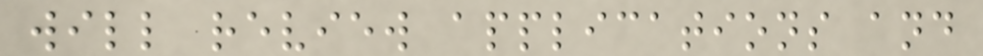will review applications and
